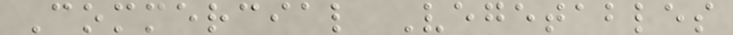Commercial Vegetables
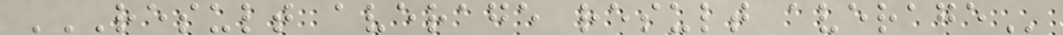RESULT AVERAGE RESULT AVERAGE
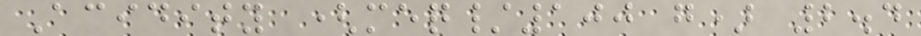Acidity (meq/100 g) 2.4
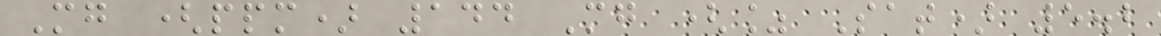Mg (ppm) 144 Mg (% Sat) 5.2
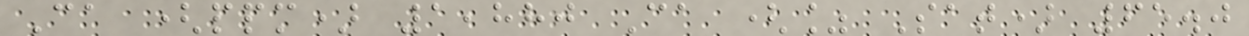Ca (ppm) 1,880 Ca (% Sat) 65.0
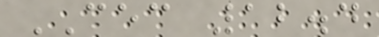CEC 12.4
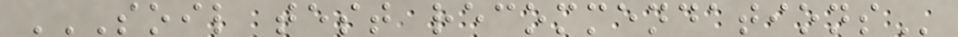SOIL TEST RECOMMENDATIONS
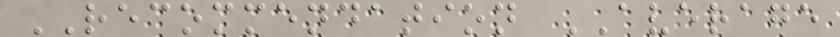RECOMMENDATION AVERAGE
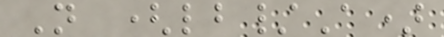N (lb/A)
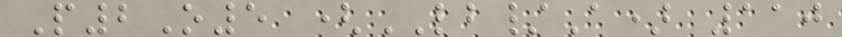P2O5 (LB/A) 110
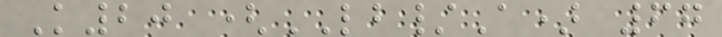K20 (LB/A) 67
